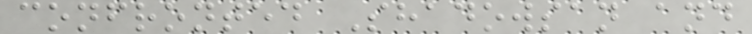confronted Shadowsan and
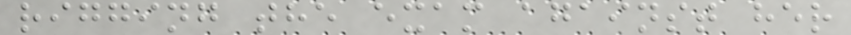rigging the exam against her
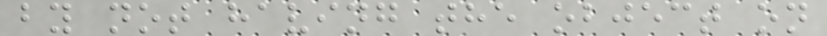by not having the object on
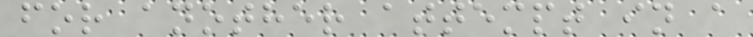for another attempt in a
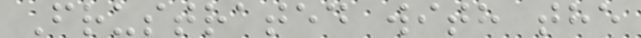Frustrated with the
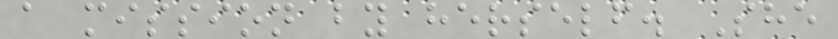a mission by herself. She
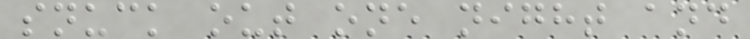snuck out one night and
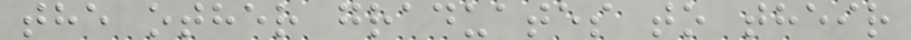the other graduates to their
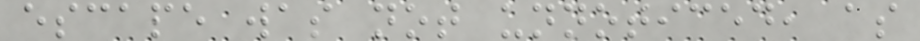escape was not unnoticed, as
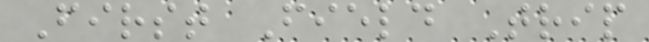First Field Trip
